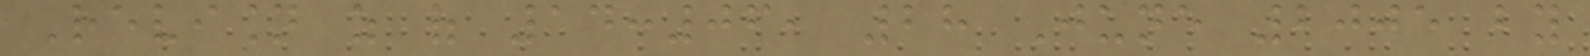Revision as of 14:06, 28 June 2005 by
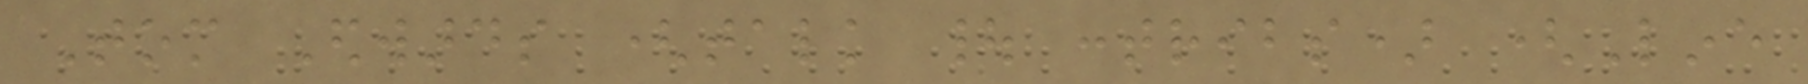Tom Edwards (talk | contribs) (Line
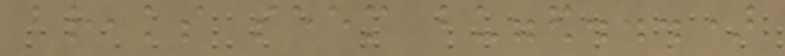breaks seem bugged...)
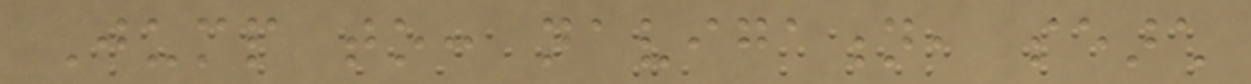Jump to: navigation, search
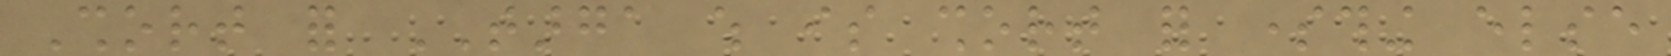Short for TARGA which is short for something else
